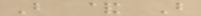B & B
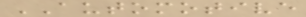AUTOMOTIVE
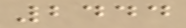2444
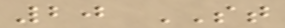20 ST
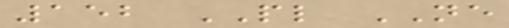152 PL NE
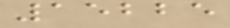15225
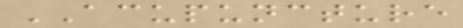ACUPUNCTURE
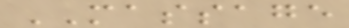MASSAGE
